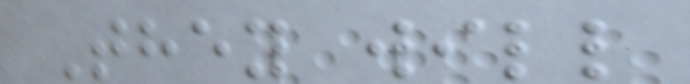They will
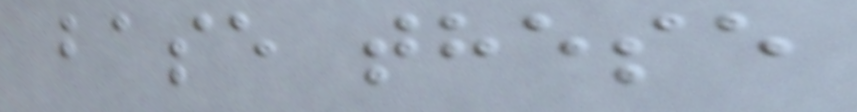base these
